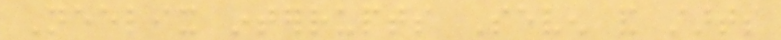Neelix interrupts Seven and starts
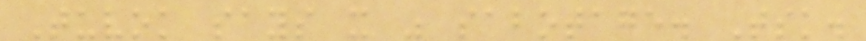Tuvok says it was sabotage. Tsk.
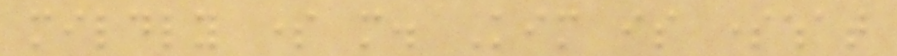mildly some more. Kim is somewhat
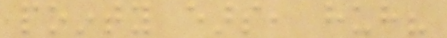pointy ears, huh?
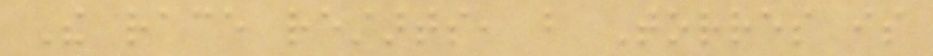The race restarts, but Torres is
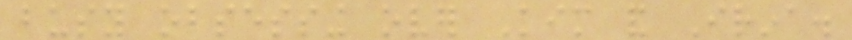busy obsessing over Kim and Irina.
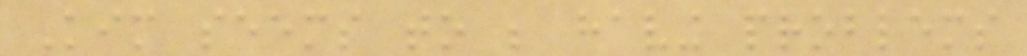Kim seems to be having problems
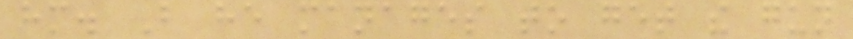him. But he manages to get the gun
